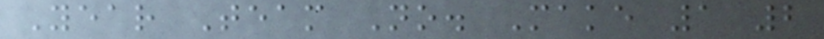Year Team No. Make 1 2
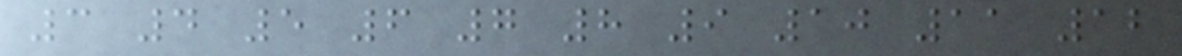3 4 5 6 7 8 9 10 11 12
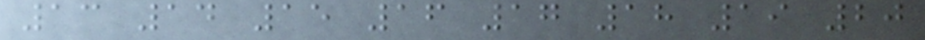13 14 15 16 17 18 19 20
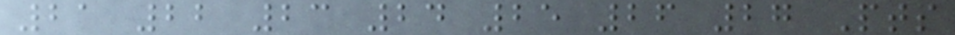21 22 23 24 25 26 27 Pts
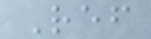Ref
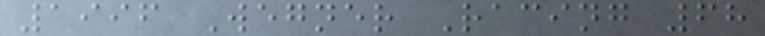1996 Wegner Racing 68
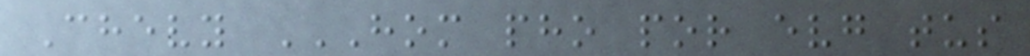Chevy HOM PHO POR EVG TUS
